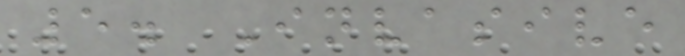5. Invasive
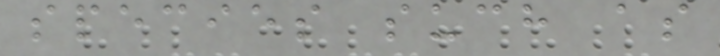species such as
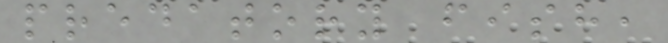predatory fish,
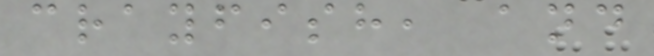crayfish, and
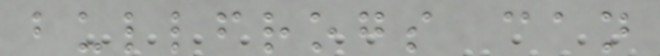bullfrogs can
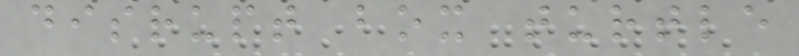disrupt box turtle
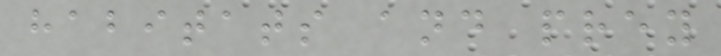habitats and prey
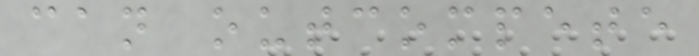can outcompete
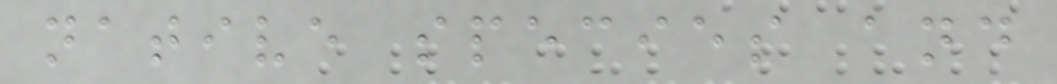native species and
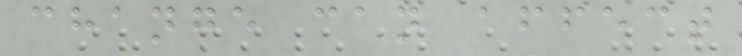change can affect
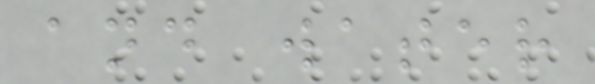and water
